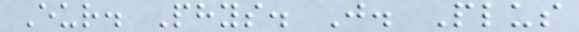Eur. Phys. J. Plus
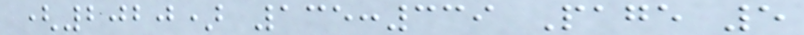(2020) 135:339 Page 5
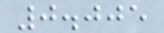0.005
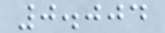0.004
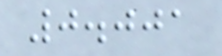0.001
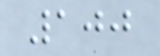100
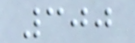300
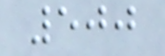500
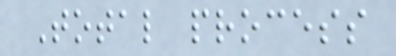Total process
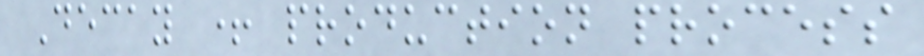Decay + production process
